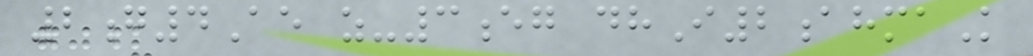2g4Ae z-3eg dhI2ahmaK
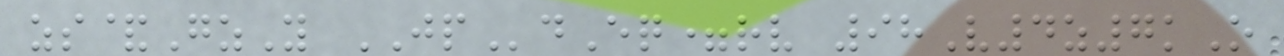zs&GzY JPdEq=rv 98V4z7kO
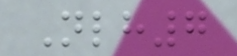Nlh7
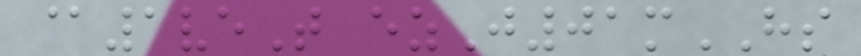@1veT ezJ01mHS
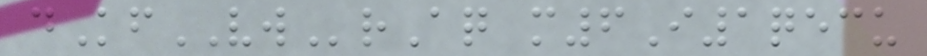dKfVWrAq m6I1qecu
